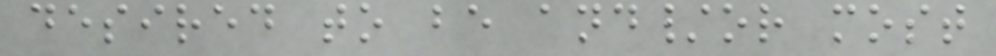desired to be and/or most
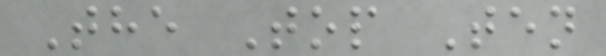The Top Ten
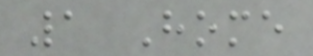1 Home
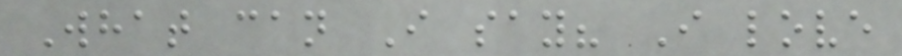What can I say? I love
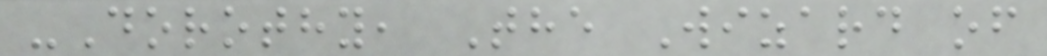-Dorothy, The Wizard of
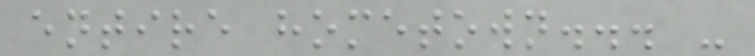entire hometown... -
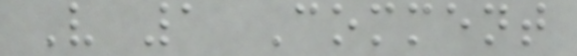V 1 Comment
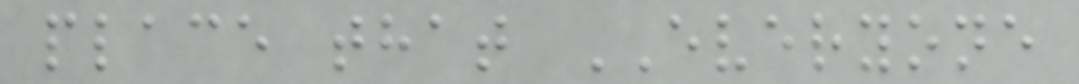place that EVERYONE
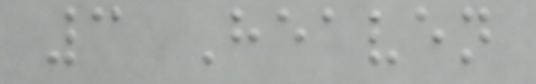3 Heaven
